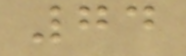74
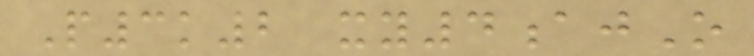P3k2 xy4ajO
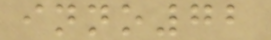inno72
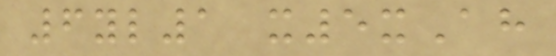6yl1 x5xAh
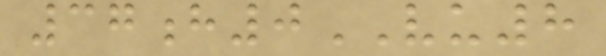37h0VU8
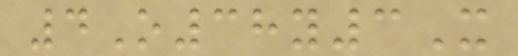4O38y3X
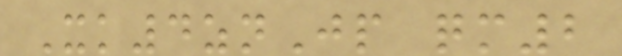Xk4znJp qm2
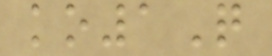ko1Q
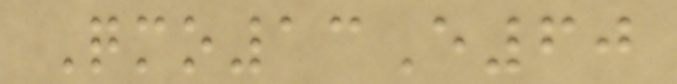Qmo13E60
